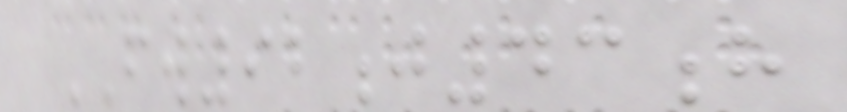FW92j43h
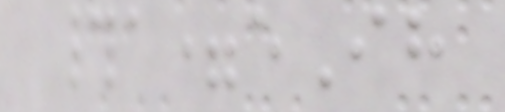#a=eIh
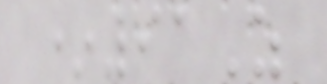*91Z
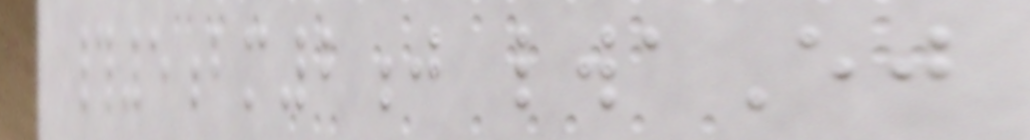#5bm2j lwaEj
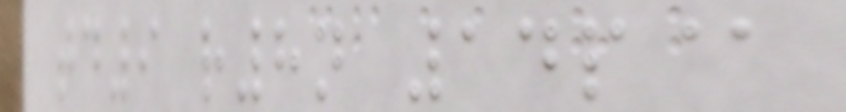td9 r8n 14p@
